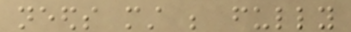needs must be fully
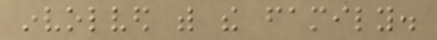involved with the family.
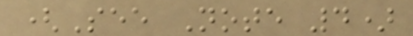(See Note 4)
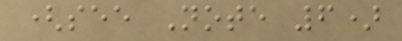(see Note 6)
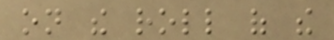on the roll of the
